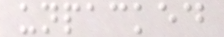unpacked
